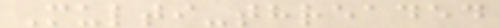Multi-threaded
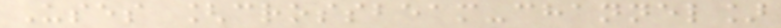Uses [crossbeam-channel]
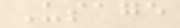Usage
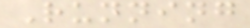Running
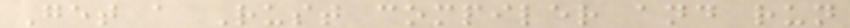Get a Rust compiler and run
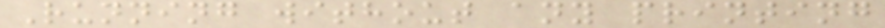Running without any printing
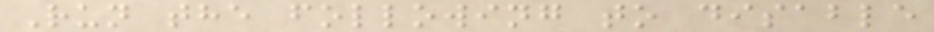Run the following to disable
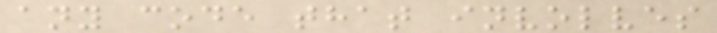any code that involves
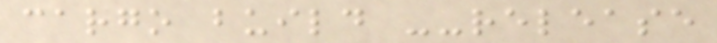cargo build --release
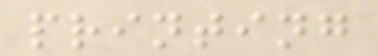printing
